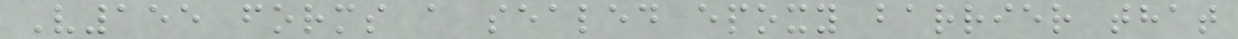V155 forms a sealed epoxy barrier that
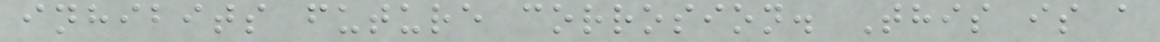inhibits future corrosion. This is a
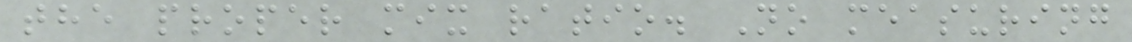the proper mix ratio. No measuring
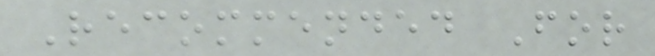Recommended For
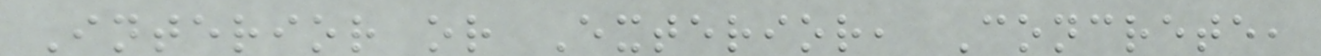Interior or Exterior, Concrete,
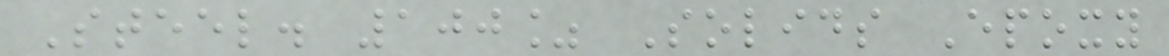Steel. 100% Solids Epoxy
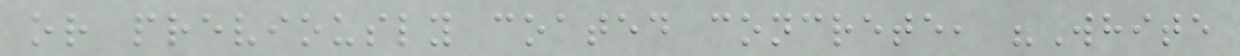or previously coated concrete, "White
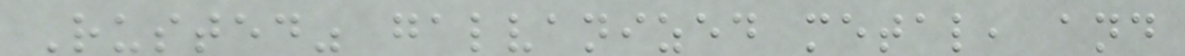Rusted" galvanized metal, and
